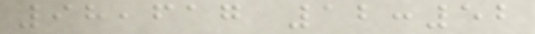98,617 12:52
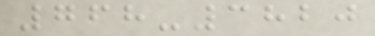768-3820
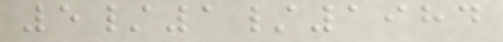5/1/1984
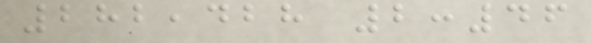282,428 2:46
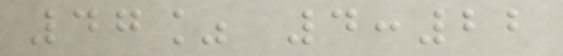47% 4:22
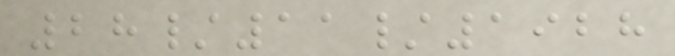28/11/1928
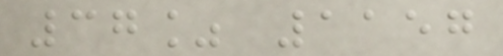37% 1157
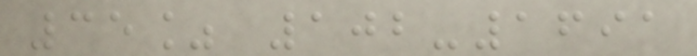35% 102-1691
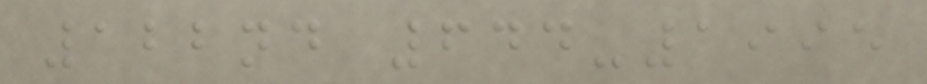122nd 644-1995
